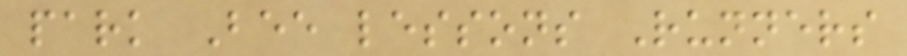park Bee lessons Runners
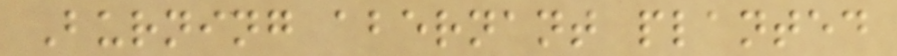Burning abernant planted
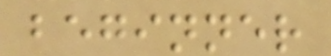beginner
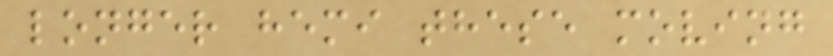longer hemi these moving
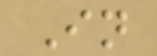In
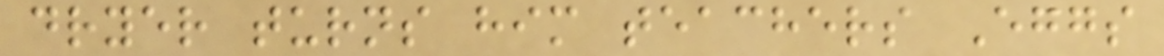dryer turns him teachers Eggs
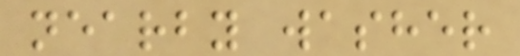nearby washer
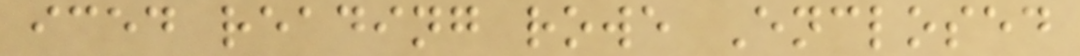iced reading rowe Enclosed
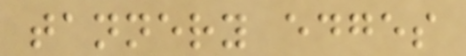tannery edges
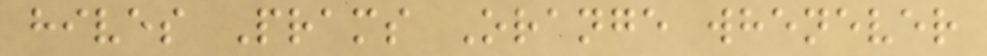hives Prams Orange whenever
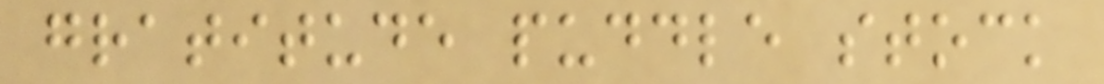gratitude puddle stock
